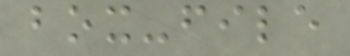box-file
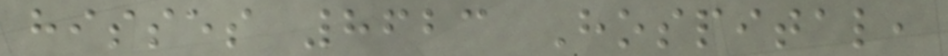hisses 8623 Hospital,
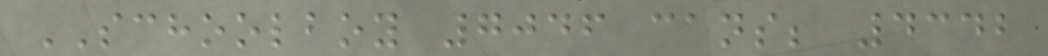SCHOOLBOY 7046 cans; 4342
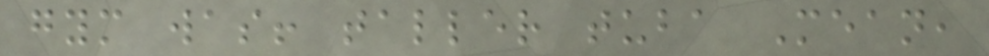gym was! taller tuba Mean,
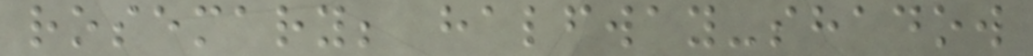rosemary; halfway-shadow
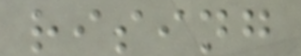rising
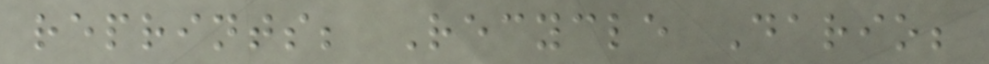reprints; Recycle Dario;
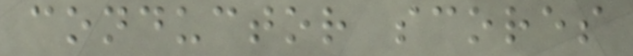conductor scores
